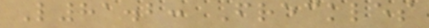L81.2: Freckles
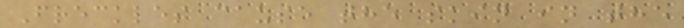Freckles cause the skin in the
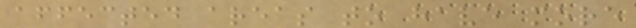affected areas to have more
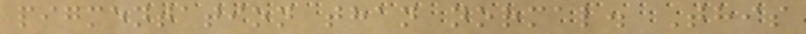pigmentation than normal. This
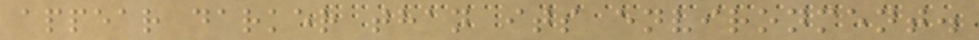appear darker than its environment.
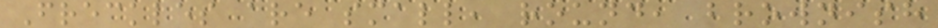Freckles are small, round, brownish
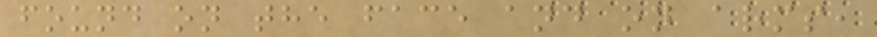found on the face and on arms,
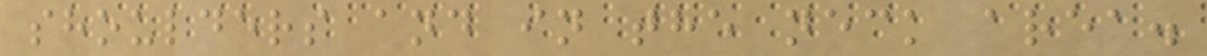shoulders and in the neck area.
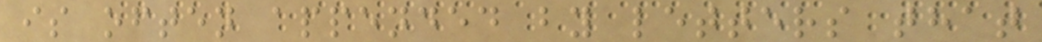is often appended by letters that
